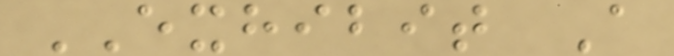EXHIBIT A
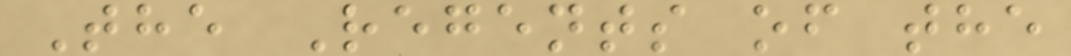The Regents of the
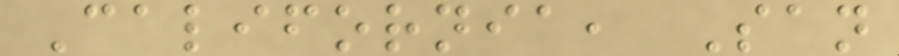California, San
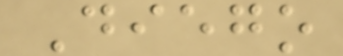Diego
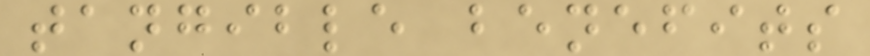tangible benefits
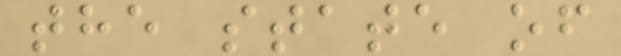the state of
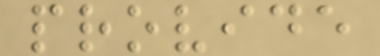provide
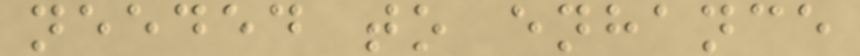needed to enhance
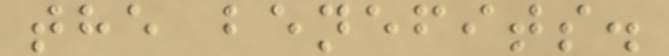the benefits.
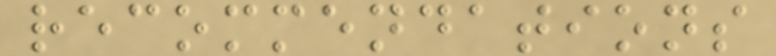recommendations
